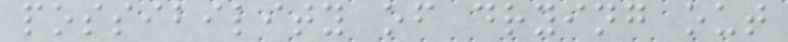possibility of drying out
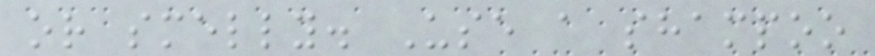or smelly. Use a shampoo
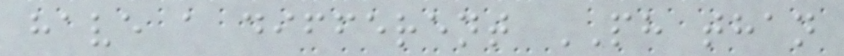have a different PH than
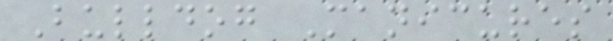Bulldog Manicures
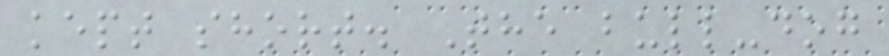kept short. The bull-dog
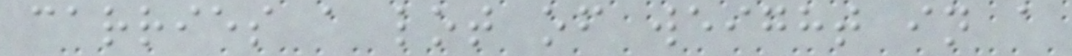carries a lot of weight in a
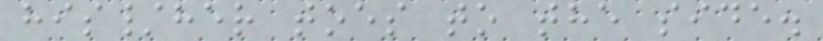his/her toes to the side.
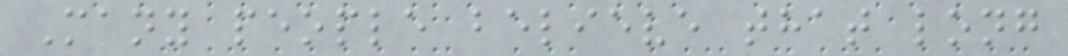Many people believe that long
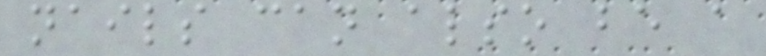nails can also be a
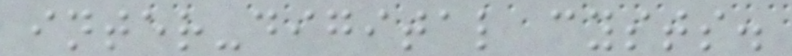inter-digital cysts.
